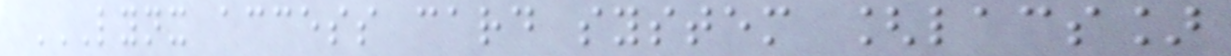LYNX ACCESS CARD SYSTEM [LACS]
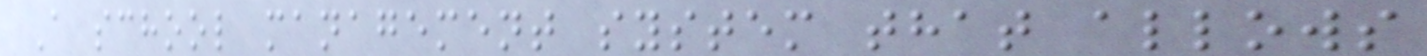A school management system that allows
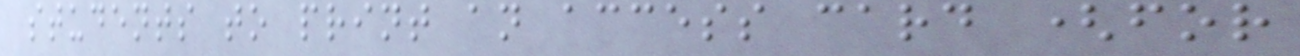students to print an access card (for
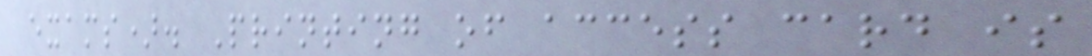exams). Printing of access card is
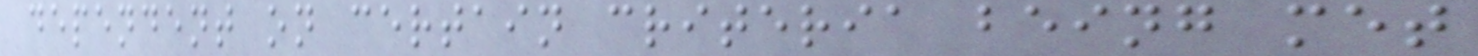dependent on certain criteria being met
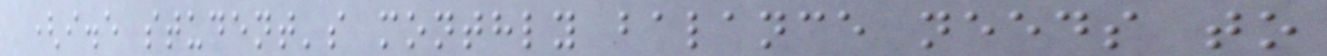(i.e student's monthly balance needs to
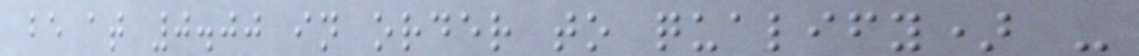be at 0.00 in order to qualify) -
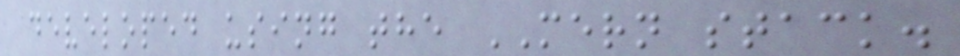developed using the MERN stack.
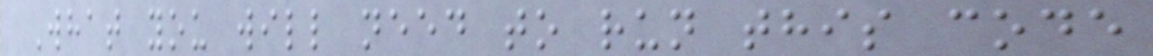What you will need to run this code
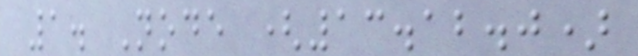1. Node (13.12.0)
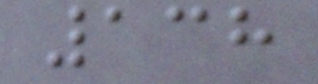138
